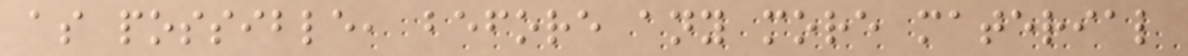as possible, before any more material
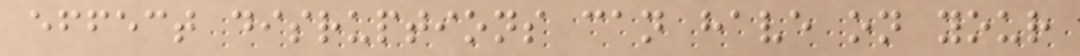effect disruptions can have on your
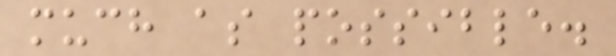much as possible.
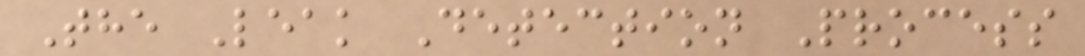The Leak Detection Process
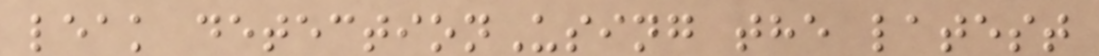leak detectionUsing the latest
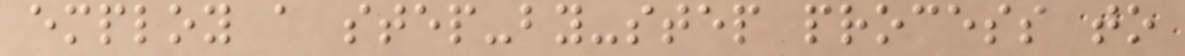employ a step-by-step process to
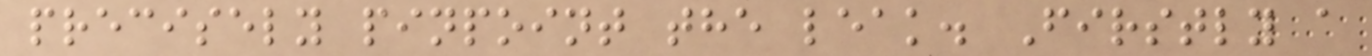precisely pinpoint the leak. Firstly a
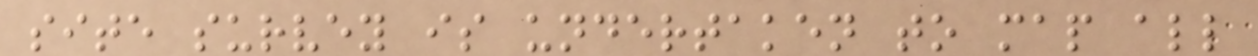site survey is undertaken to map all
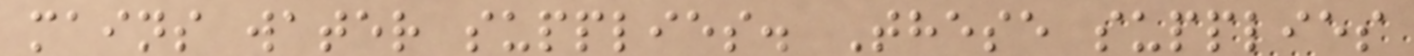mains water supplies. These supplies
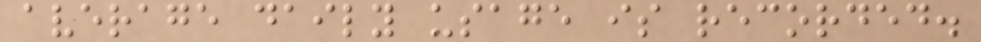average daily usage is recorded.
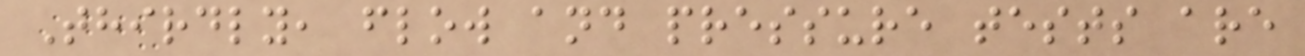Thirdly, flow and pressure tests are
